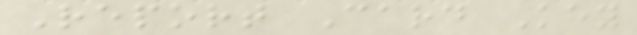Report Card Key
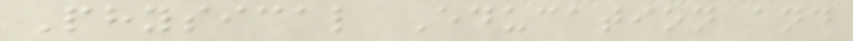Physical Education and
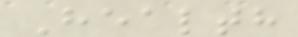Health
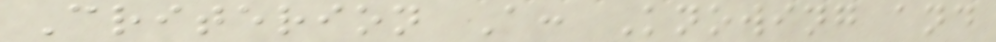Criterion A: Knowing and
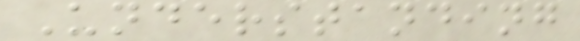Understanding
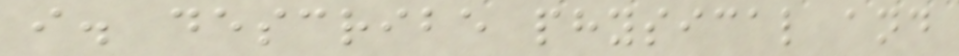i. describe physical and
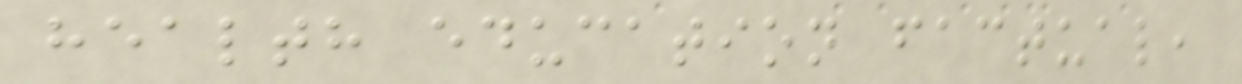health education factual,
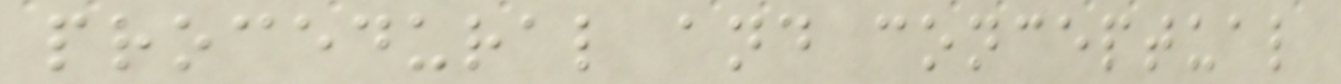procedural and conceptual
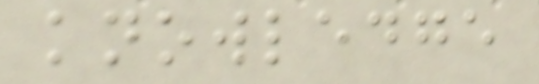knowledge
